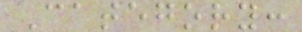Category:
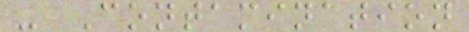- Contamination
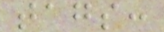tags:
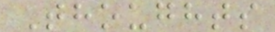Thoughts
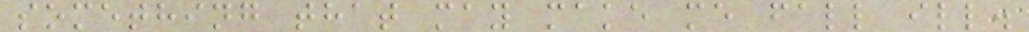something that may make me fall ill.
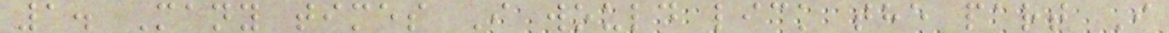1. Many times I would lick the part I
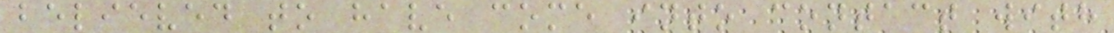believed to have come into contact with
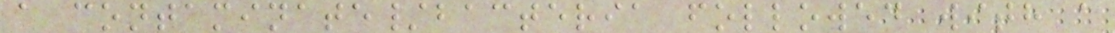a contaminate/bacteria followed with a
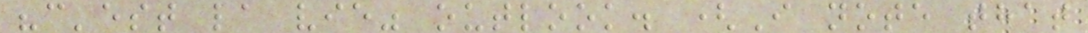"c'est la vie" outlook. (I note that
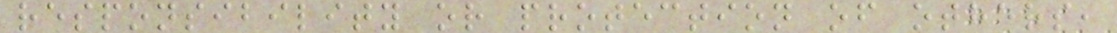responsibility or protection of others,
